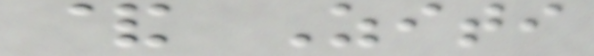& Ziti
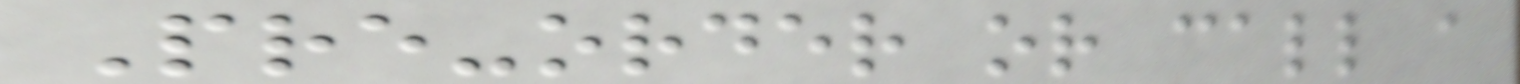Pre-order or call a
